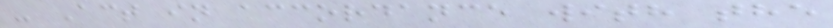- Act in accordance with the
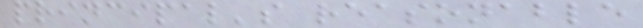principal's reasonable
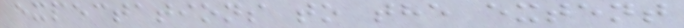expectations to the extent
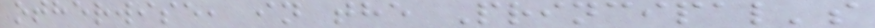otherwise, in the Principal's
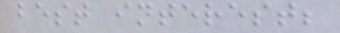best interest;
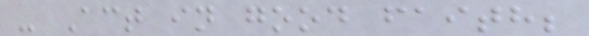- Act in good faith;
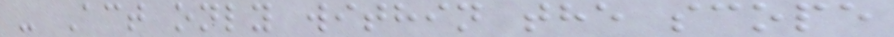- Act only within the scope
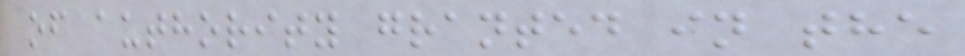of authority granted in the
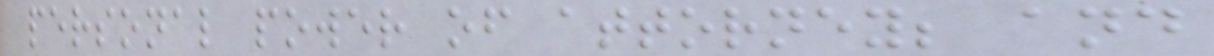personal power of attorney; and
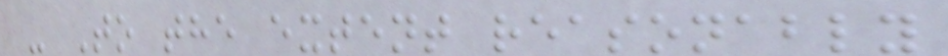- To the extent reasonably
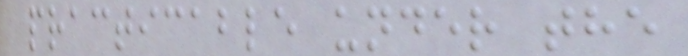practicable under the
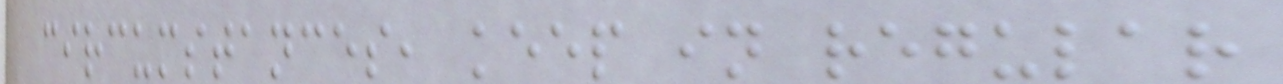circumstances, keep in regular
